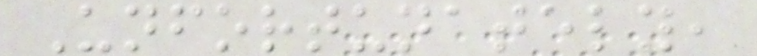Unfortunately,
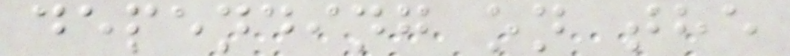depending on the
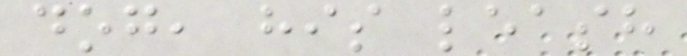dog, his leash
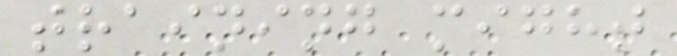training might
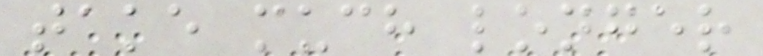take much longer
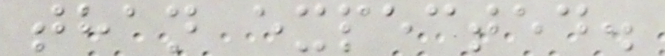than expected.
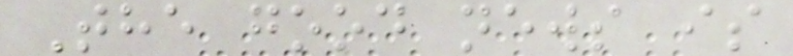The good news is
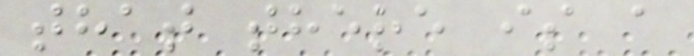that there is a
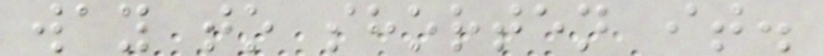way to shorten it.
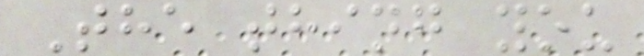The thing you
